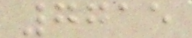7715
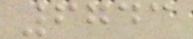6743
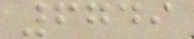6749
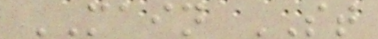MAIN ST
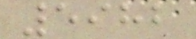5982
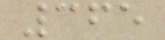365
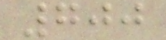700
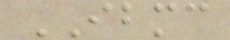IBMC
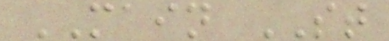MAIN ST
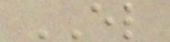EL
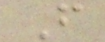F
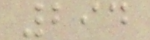294
